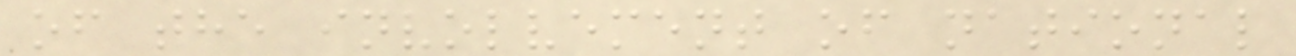of the involvement of national
